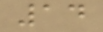14
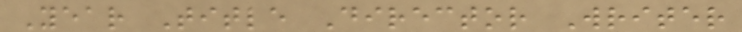Year Title Director Writer
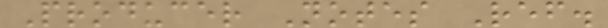Producer Notes Ref.
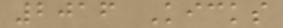2016 Kicks
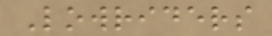Lowriders
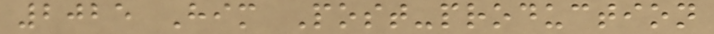2025 Him Post-production
